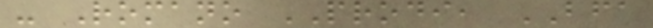- Romano PRODI, BFA
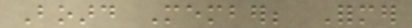Board Member; Former
